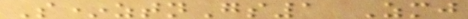S*ztnGs1 Zmj
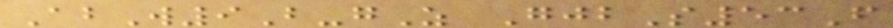AbW9B-gZ GjbS53F
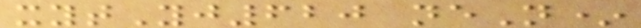xytYj620 neN*
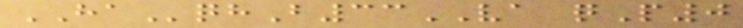HAqhB33VA qP0
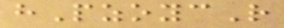hPzoycR
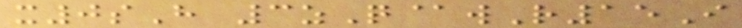x0sH 3zQ@wR15I
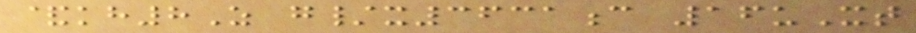&kh8Z g/x3631c 16uXt
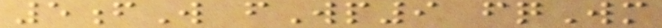5fW fWp9 fqWm
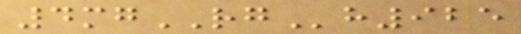4mgRGh925
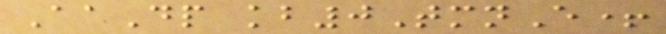AaDp kb0TmnE+
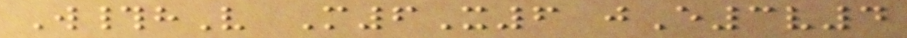W#hV M6X6 jE3v4
